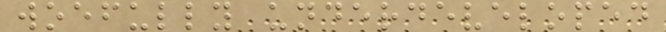woefully underdeveloped
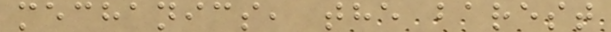mechanics, the barest
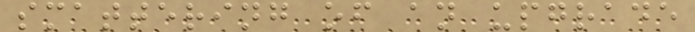smattering of an upgrade
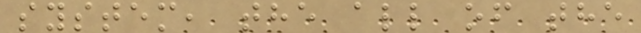system, the all of the
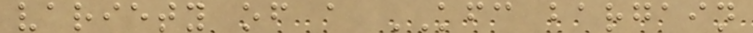variety of a KFC bargain
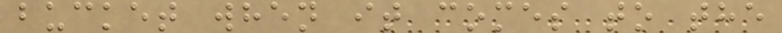bucket when it comes to the
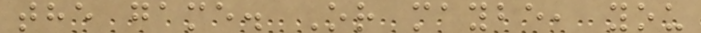the game. Or maybe, you
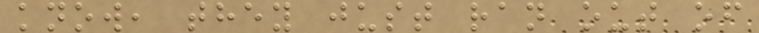know, they just ran out of
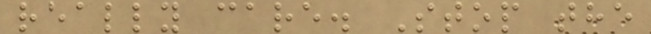really care. Stop the
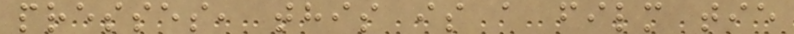presses, this is a film tie
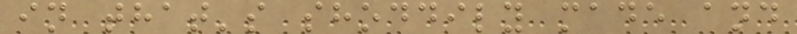in that's shoddily made and
